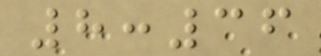8:36
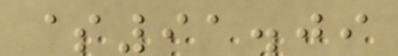$91.09
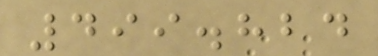499.824
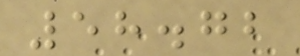58.72
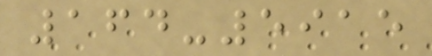164-5915
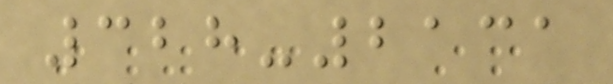328-2131
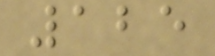125
